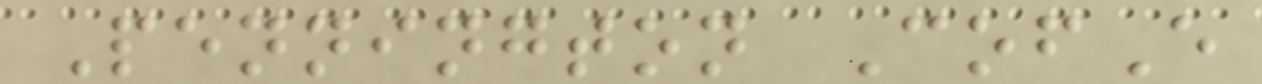Pennington CofE
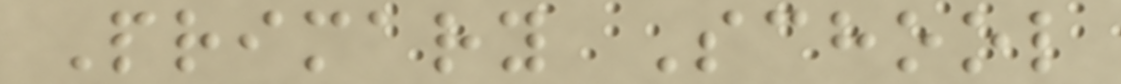Primary School
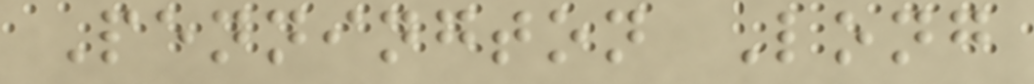Pennington Long
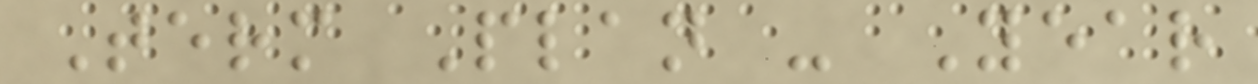Term Plan - Year
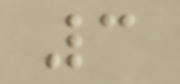3
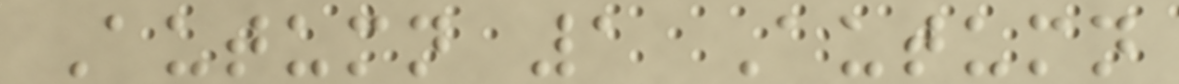Autumn 1 Autumn
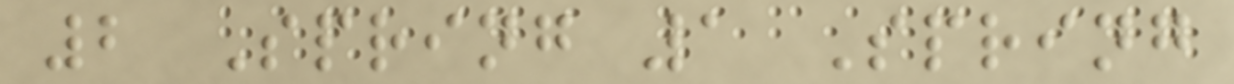2 Spring 1 Spring
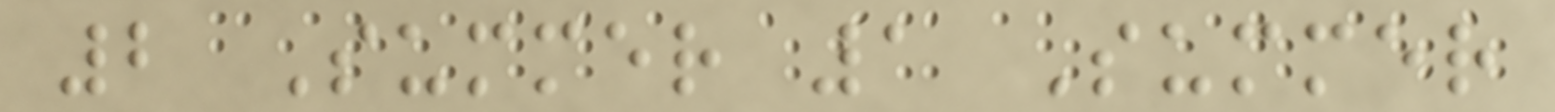2 Summer 1 Summer
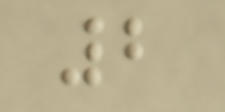2
